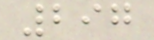297
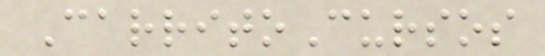CarritoCursos
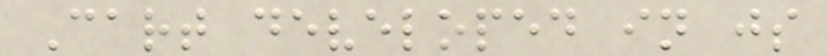Cart developed in js
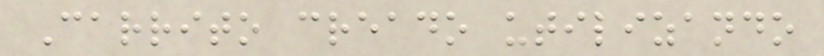Carrito creado utilizando
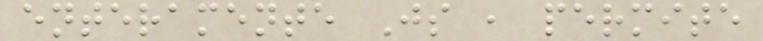enteramente Js , permite
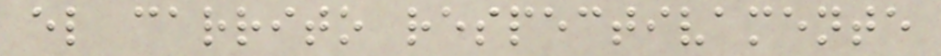el carrito respectivamente
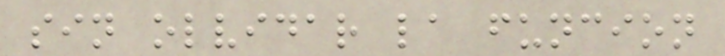sin olvidar la funcion
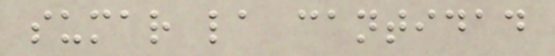sumar la cantidad
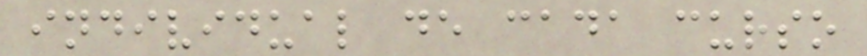individual de cada curso
